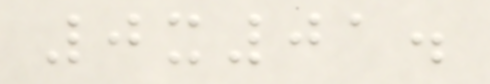0x01.
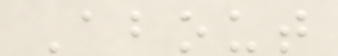About
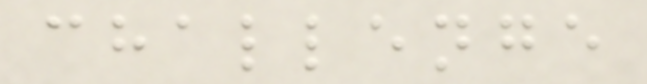challenge
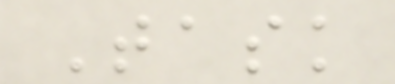Task
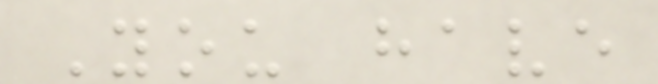You have
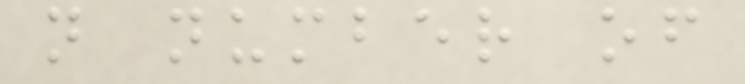n number of
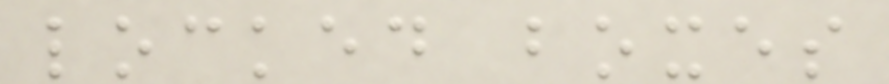locked boxes
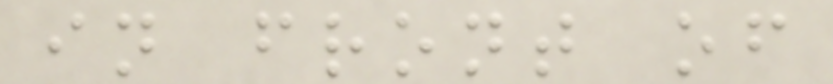in front of
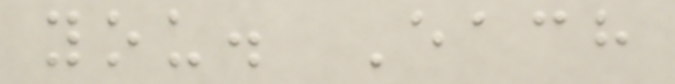you. Each
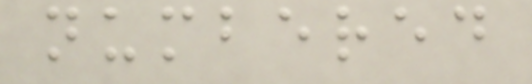numbered
